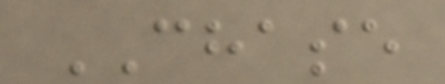CHASE
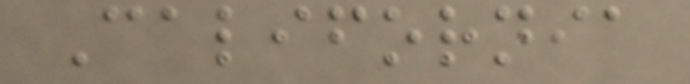California
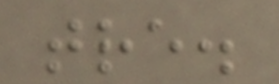tre.
